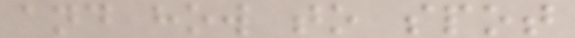and how to spot
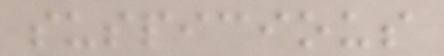suspicious
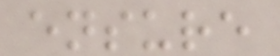ensure
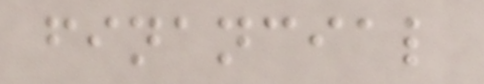financial
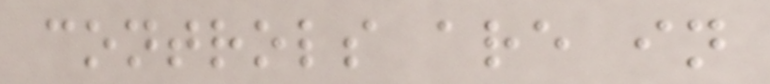controls are in
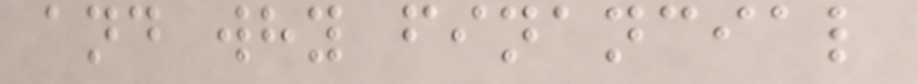and why financial
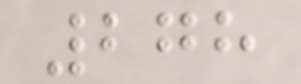278
